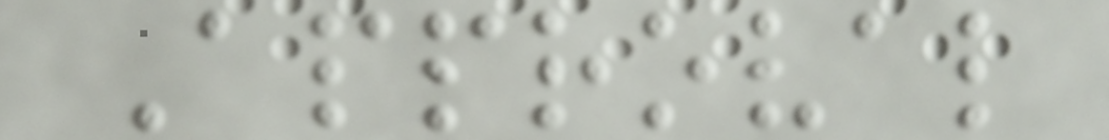Approval
